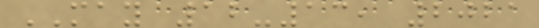MAY 12-13, 2021
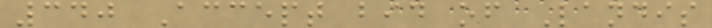340 Accept bid of Landis
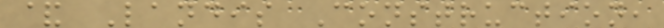& Landis Construction,
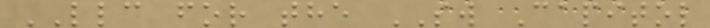LLC for the SW Capitol
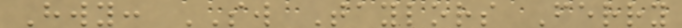Hwy: SW Taylors Ferry
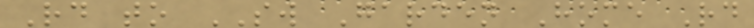Rd to SW Garden Home Rd
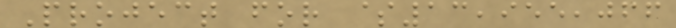Project for $13,955,066
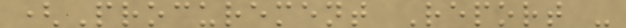(Procurement Report -
